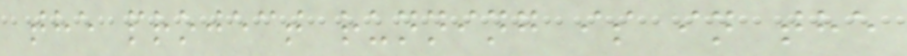the project running is in the
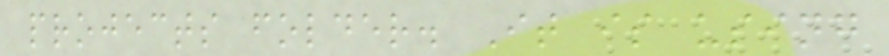projects folder. It is using
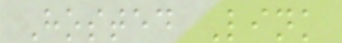Hosted Link
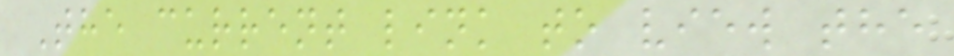The current link to view the
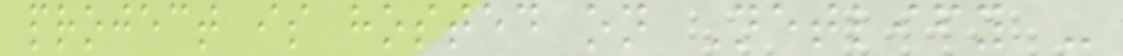project is hosted on Netlify -
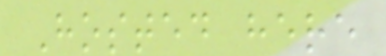Hosted here
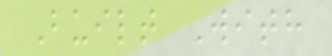Built With
